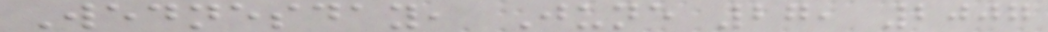Wednesday, June 27, 2007
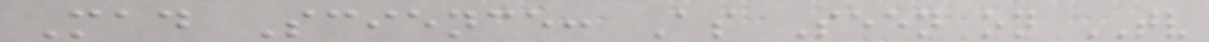Mad Science: As Seen on TV
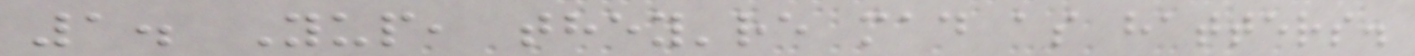1. Yup, they're mad as hatters.
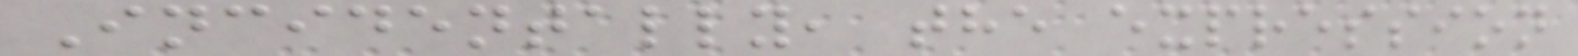Incidentally, the expression
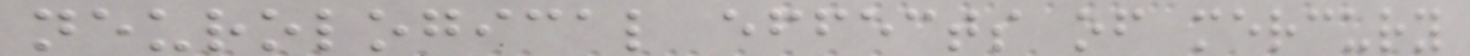neurological effects of mercury
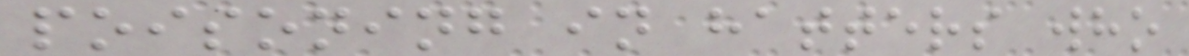poisoning in hatters who
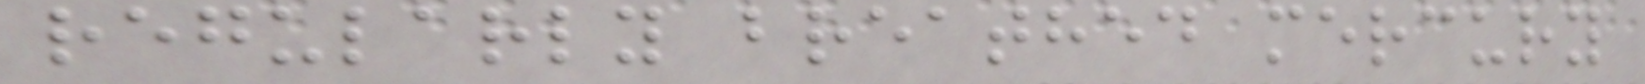regularly breathed mercury
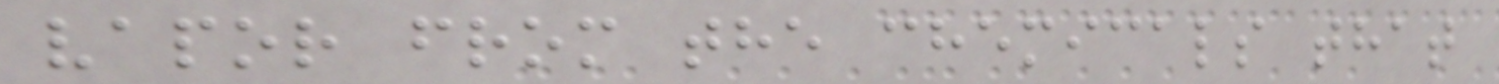vapor from the chemicals that
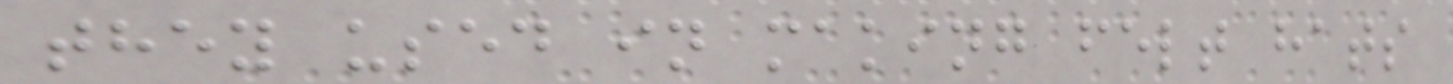they used in making felt hats
